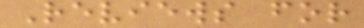Reviews for
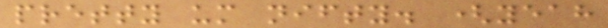pretty um nifty. (yeah
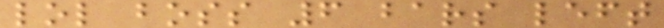lol boss 6 bars left
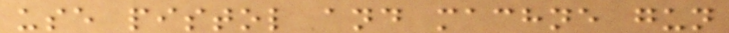use pistol and machne gun
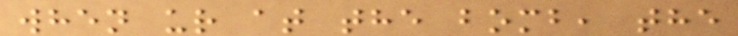when ur at the bomb, the
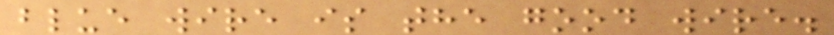blue wire is the good wire.
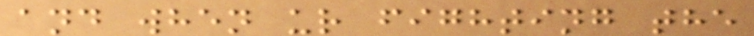and when ur fighting the
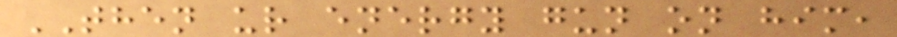THEN ur energy gun on him,
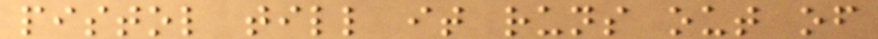pistol till it runs out of
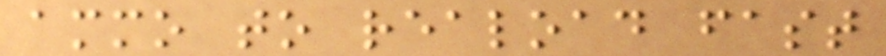ammo to reaload fast
